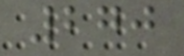270
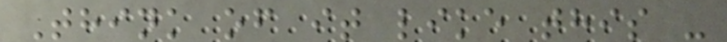Think of it like this -
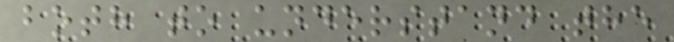both to understand the
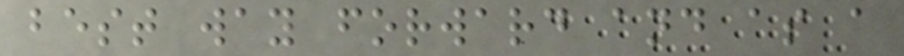best way forward and as a
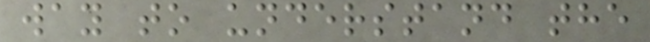way to understand the
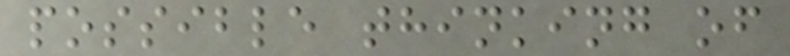possible thinking of
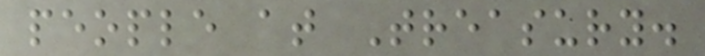people at Treasury.
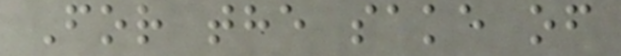For the sake of
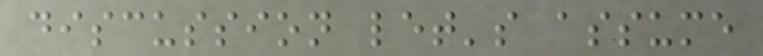discussion let's assume
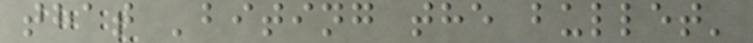that 'biting the bullet'
